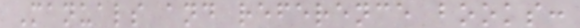Manuals and reference books:
